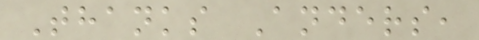Thanks Anders,
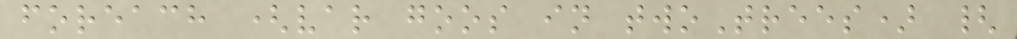foreach (var goos in twoTrees) {
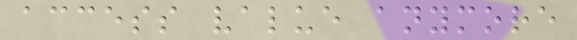access value anymore
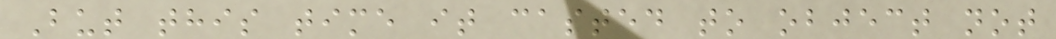But this time it casted to object not
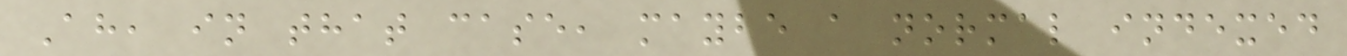Ah, in that case, maybe a normal indexed
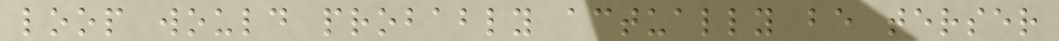loop would probably actually be terser
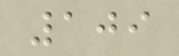109
